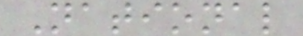National
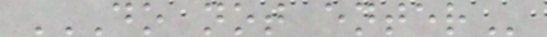DO NOT ENTER
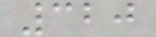320
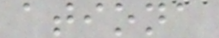ationa
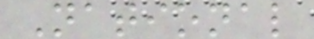National
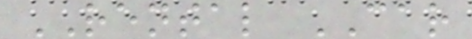RENTAL CAR
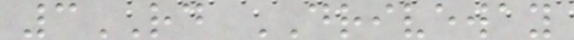3RD DRIVEWAY
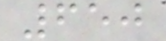650
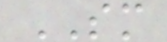SM
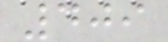409
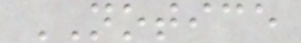NOTICE
